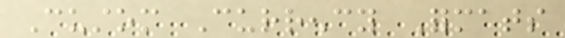Custom Currency Formats
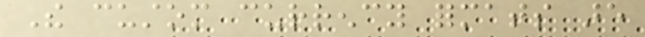The custom currency formats are
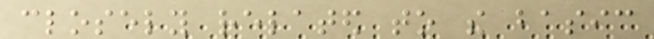closely related to the basic
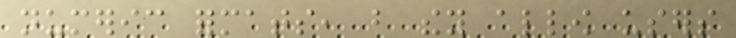numeric formats, but they allow users
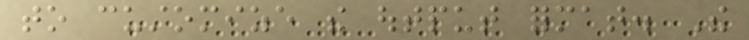to customize the output format. The
